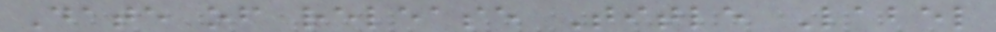Date of release Title Label
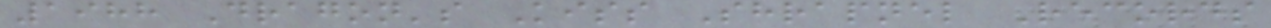1988 Dragon's Kiss Shrapnel Records
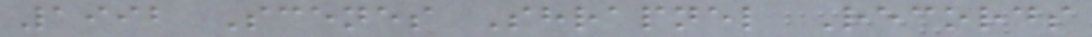1992 Scenes Shrapnel Records
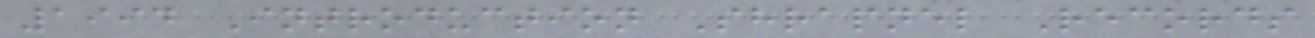1994 Introduction Shrapnel Records
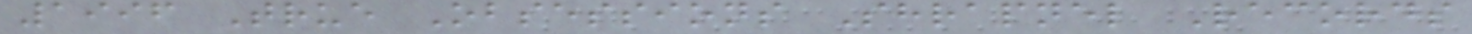1996 True Obsessions Shrapnel Records
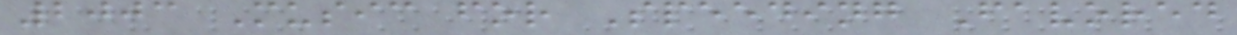2003 Music for Speeding Favored
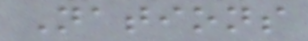Nations
